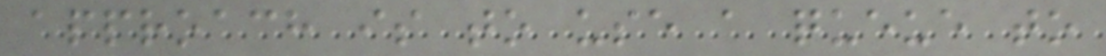approach is to use a queue to
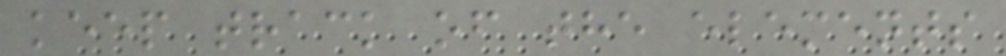keep track of the elements
